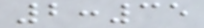2:35
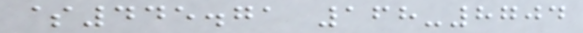$445.71 168-8704
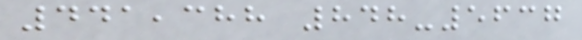441,388 848-5637
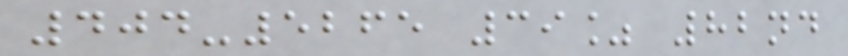404-5265 39% 82nd
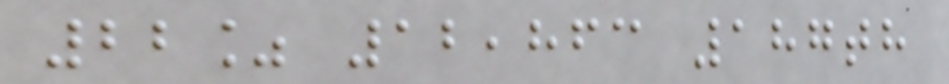22% 12,863 187th
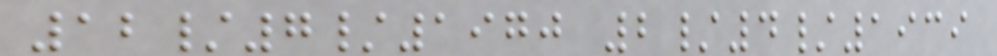12/7/1970 2/4/1939
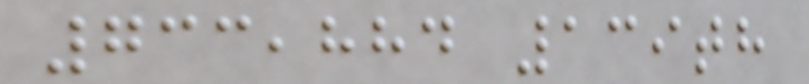733,884 139th
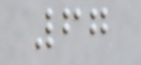67
